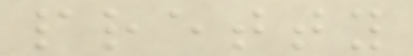pretty
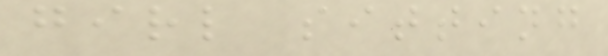girl sitting
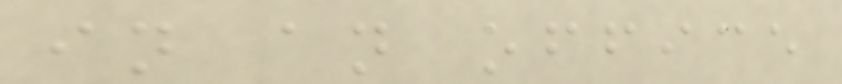in an office
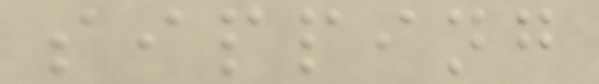sipping
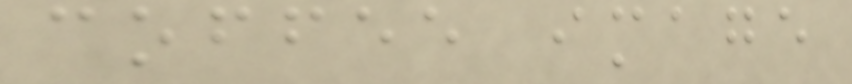coffee image
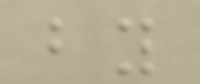by
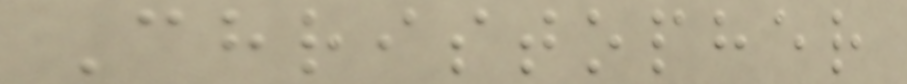Christopher
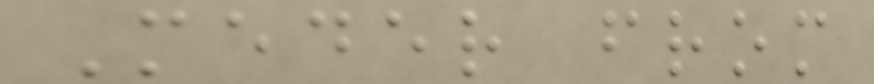Meder from
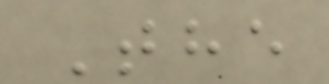The
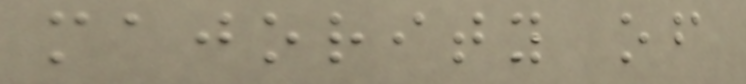majority of
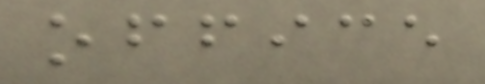office
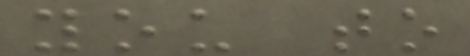you to
